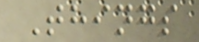Things
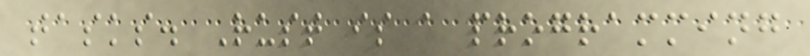tasks. Rust is a programming
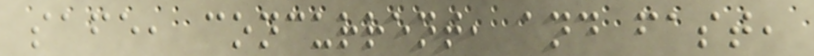safe, concurrent, and fast,
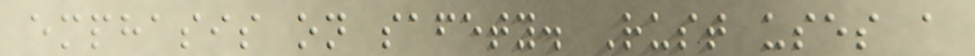emphasis on safety. Rust uses a
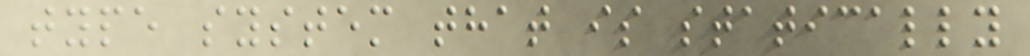type system that is statically
